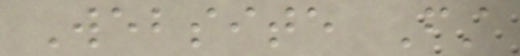Website First
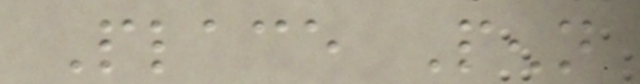Place Penn
